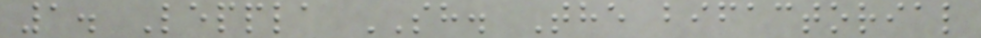1. Leppla SH. The bifactorial
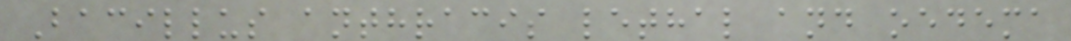Bacillus anthracis lethal and oedema
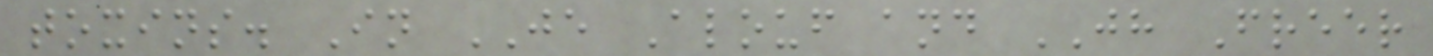toxins. In JE Alouf and JH Freer
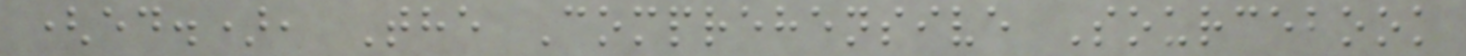(ed.), The Comprehensive Sourcebook
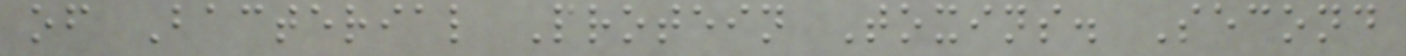of Bacterial Protein Toxins. Second
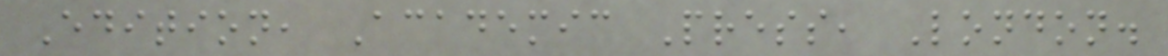Edition, Academic Press, London.
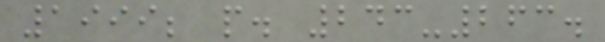1999; p. 243-263.
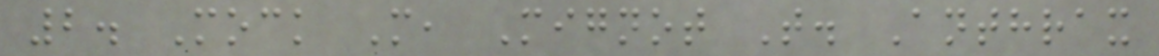2. Mock M, Mignot T. Anthrax
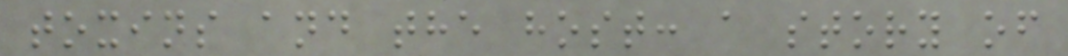toxins and the host: a story of
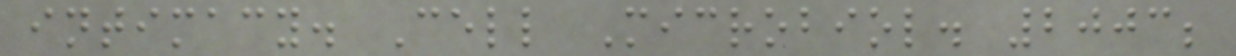intimacy. Cell Microbiol. 2003;
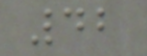42
